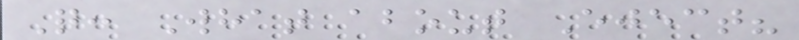Q: What about Eject?
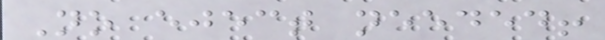No eject needed!
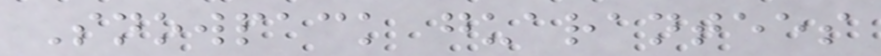Snowpack guarantees
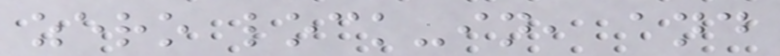zero lock-in, and
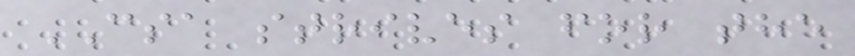CSA strives for the
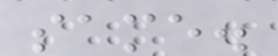same.
